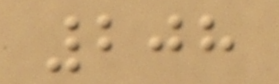208
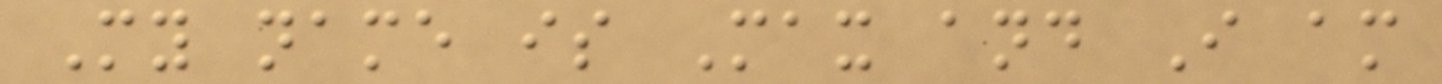My name is Max and I am
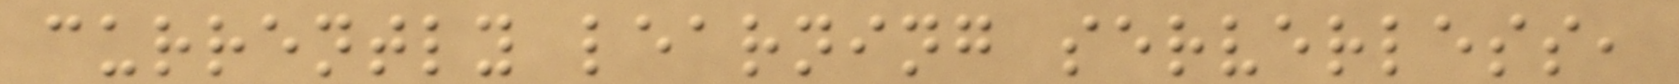currently learning serverless,
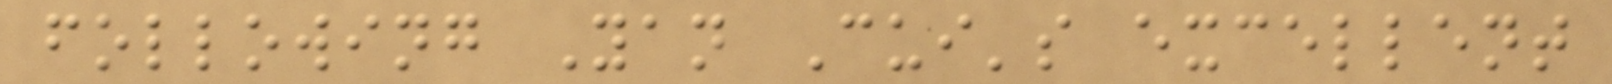following Yan Cui's excellent
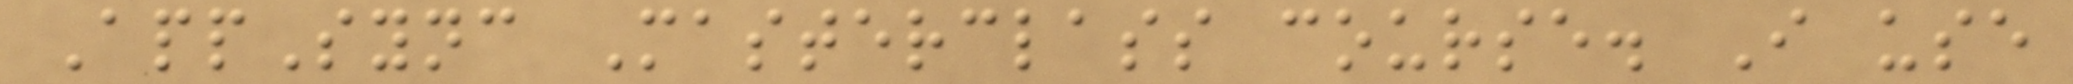AppSync Masterclass course. I use
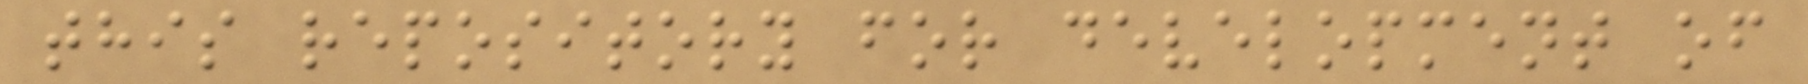this repository for development of
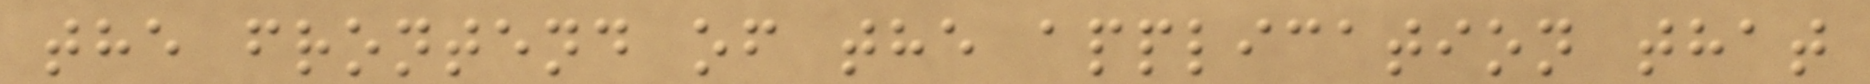the frontend of the application that
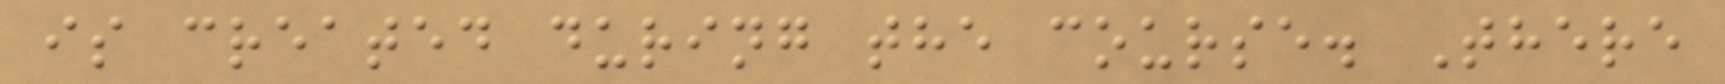is created during the course. There
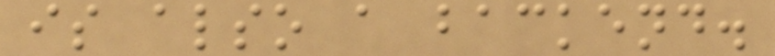is also a backend.
